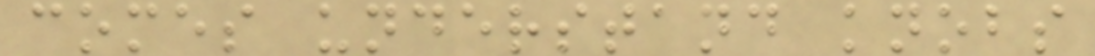comes understand knobs
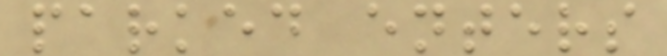parked enters
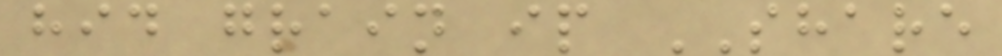hid grain ip SHARE
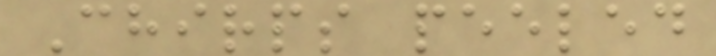Chirps peeled
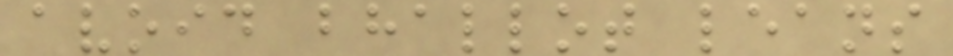avoid bhallot leans
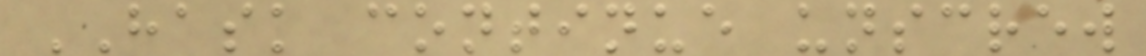HASK continue unscrew
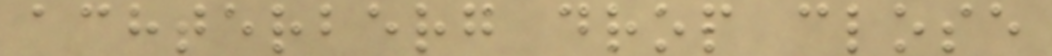achterberg drop close
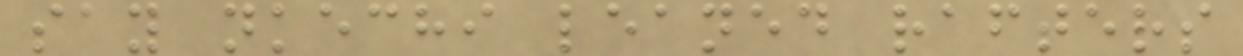say nkechi leaned rafters
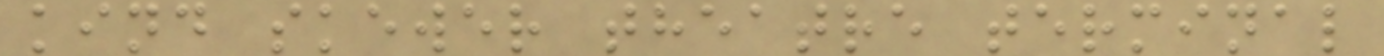kind skewer theatre terminal
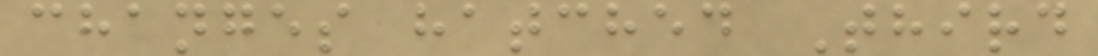changes hatched Third
